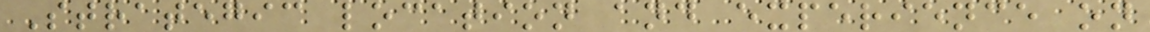Strategic location and experience on
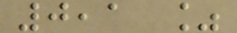0,1 %
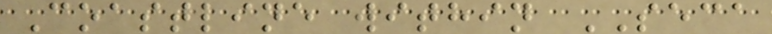Coastline within SECA
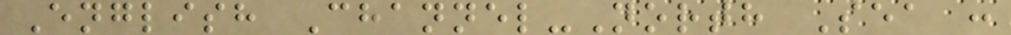English Channel-North Sea :
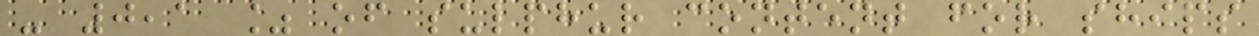- 0,1 % of sulphur content for ships
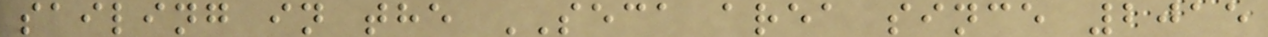sailing in the SECA area since 2015
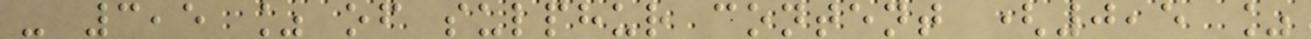- 3,5 % of sulphur content (0,5 %
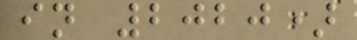in 2020)
